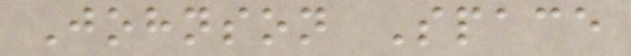Johnson Space
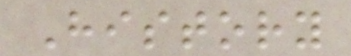History
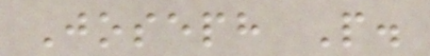Joseph P.
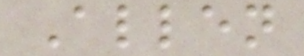Allen
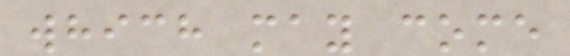which may come
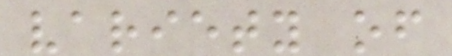variety of
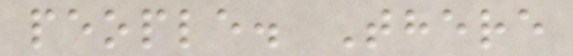people. There
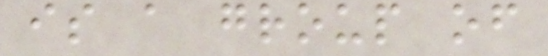is a group of
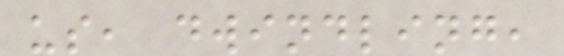us, dwindling,
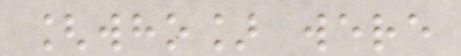[who] were
